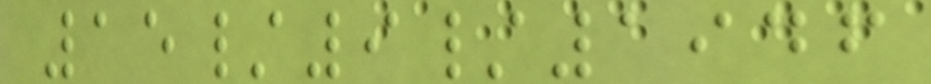15/9/1946
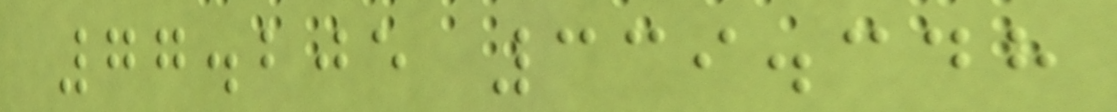77.205 339.348
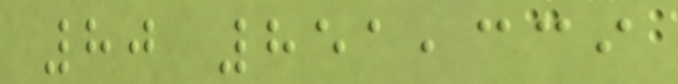80 851,339
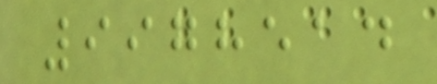9978514
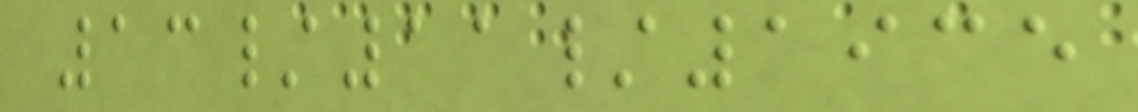13/11/1935
